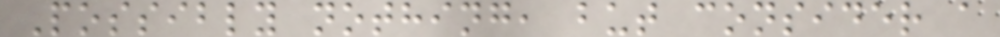Possibly nothing, but consider a
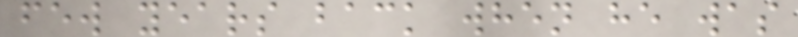few years back when he was
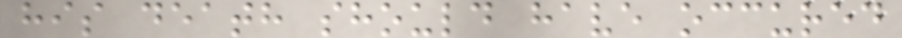his death should have occured
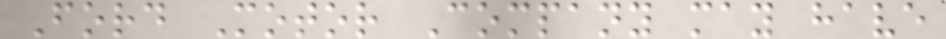Ford Motor Company may have
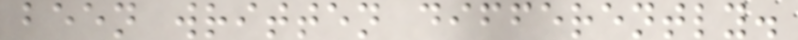been written differently.
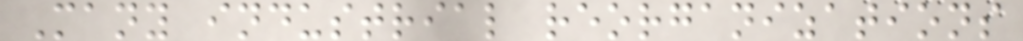Many industrial reorganizations
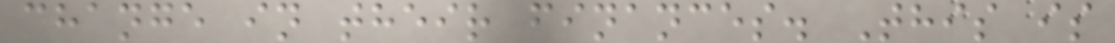change in their finances. This is
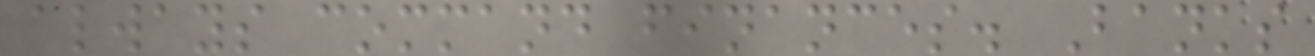always command finances. Banks
